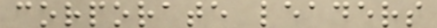corporate leaders
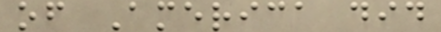of America did
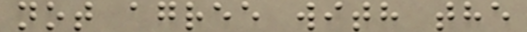not agree with the
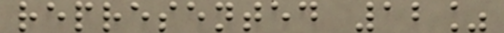represented 12%
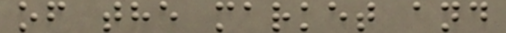of the market and
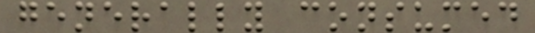generally consumed
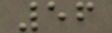56
